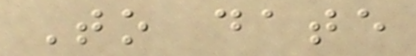To date
